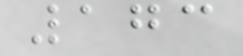173
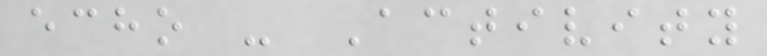echo - Activity
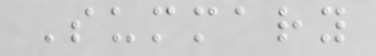Summary
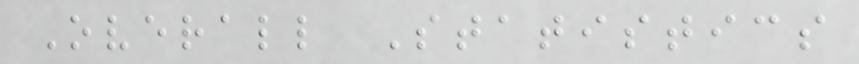Overall Statistics
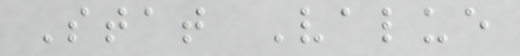Stat Value
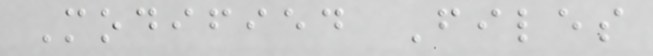Modified Files
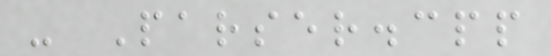- Parser.cpp
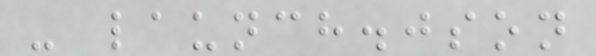- launch.json
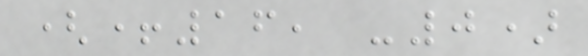(+16, -0)
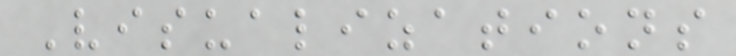Visualizations
